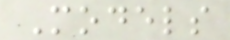Models
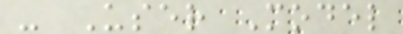- User Model
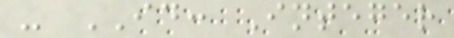- ID: Integer
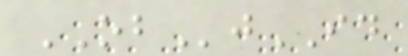OBjID
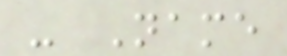- Name
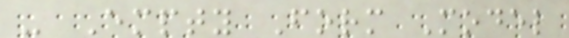- Empty Form Model
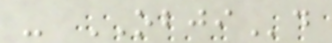- OBJId
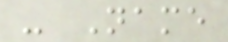- Name
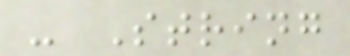- String
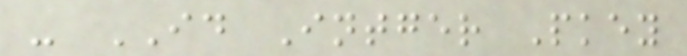- ID Intger Pkey
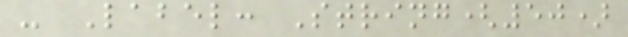- Label: String(50)
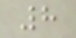8
